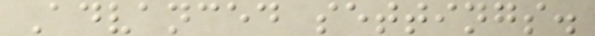Advanced settings.
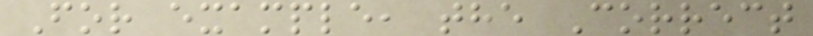For example, the Correct
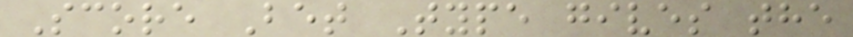Score Bet Type gives the
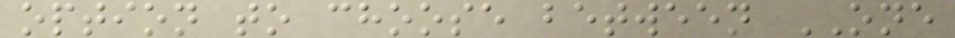option to choose between ONE
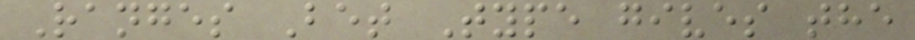Ranges Bet Type gives the
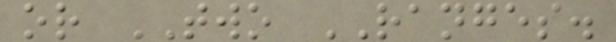or TWO RANGES.
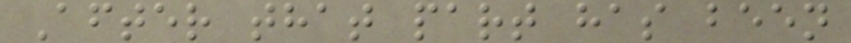After that part has been
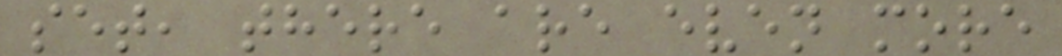set, there are even more
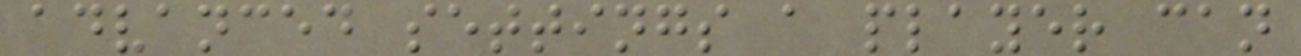advanced settings a player can
